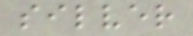silver
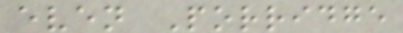even Porridge
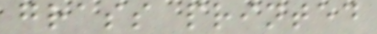grass printed
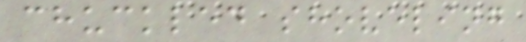chuckled shoveling
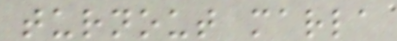turnout marla
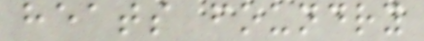heats foundry
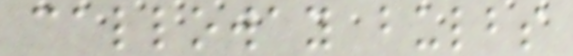calloway bulbs
